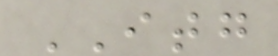ITG
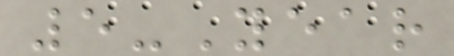5-Year
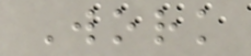Work
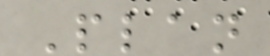Plan
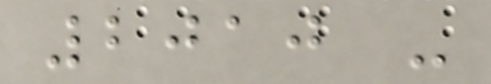2010 -
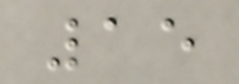15
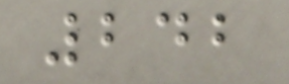242
